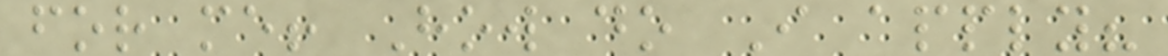for me! How do I apply?
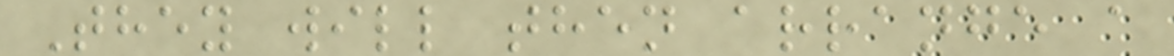They will then arrange a
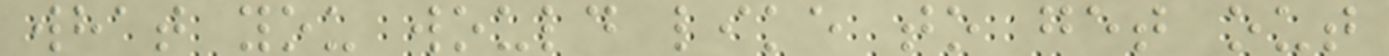what you would like to get out
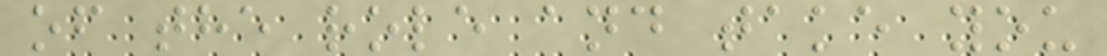of the role and take you
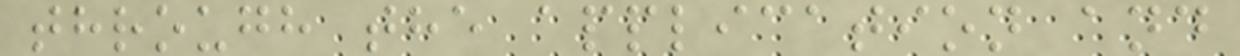through the application and
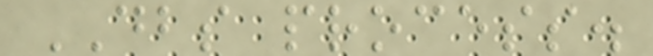DBS process.
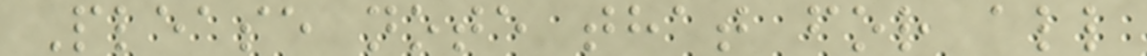Please note that for all
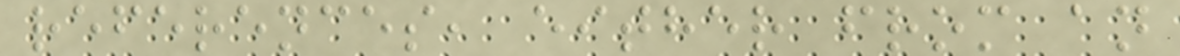references, either from an
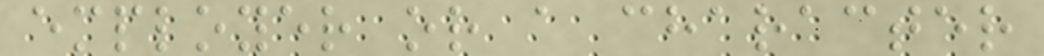employer or a character
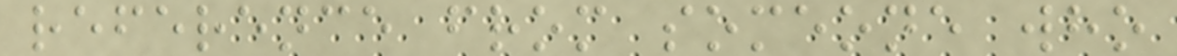reference from someone who
